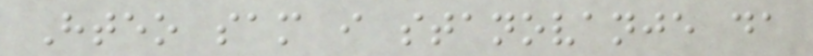Hteo sam i stanovanje da
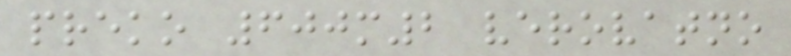preko 600m2 verovatno
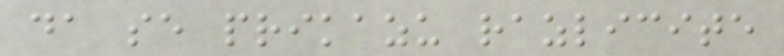da se prikazu razlicite
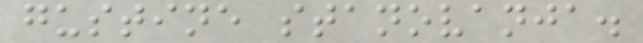gustine stanovanja.
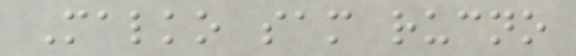Malko sam rucno
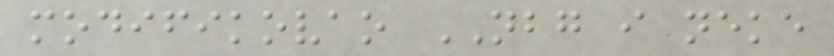modifikovao NBG i neke
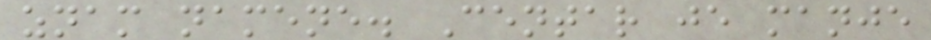znam namene. Centar je manje
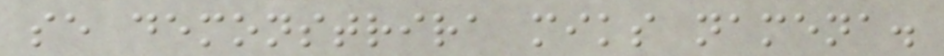se demonstrira miks namena.
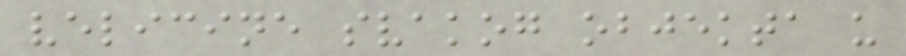velicine svakog objekta u
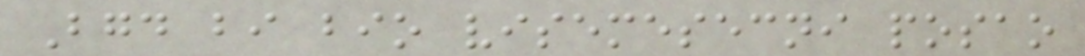Bgd bi bio visemesecni posao
